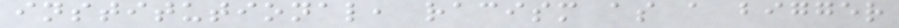institutional, racism as a bigger
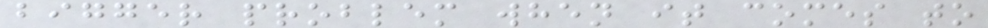bigger problem when it comes to
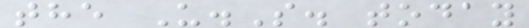the U.S. today
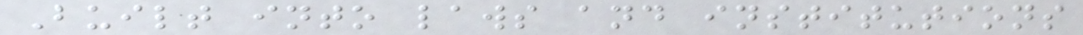Built into laws and institutions
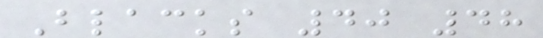Blacks 40 48
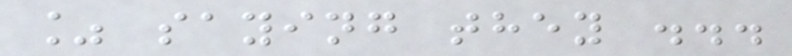% saying they ...
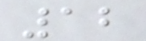12
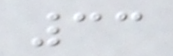33
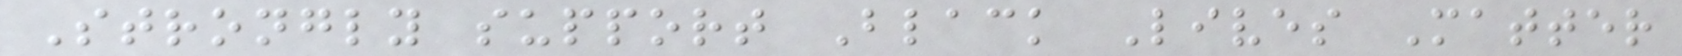Strongly support Black Lives Matter
